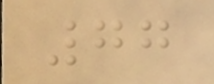77
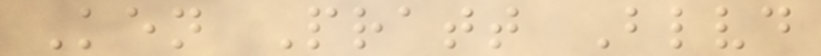Ken Pratt Blvd
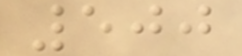500
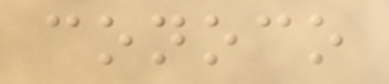conoco
